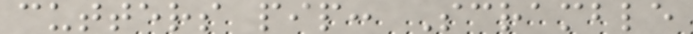cutters pip: Scramble
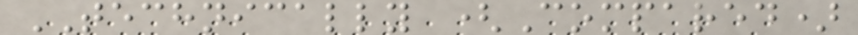TECHNICALLY (Compared)
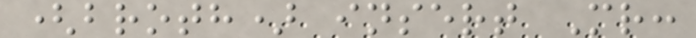(broth) insert Mr:
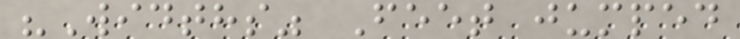"Widths" Feet jumped
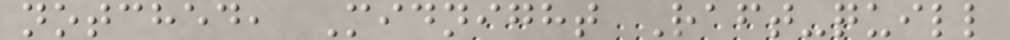notched, Midnight Raft-quill
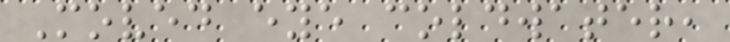Moved eye coldwater,
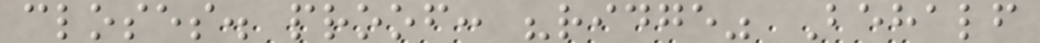closes. proof: "ridge" Behalf
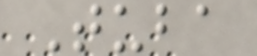Tuba
